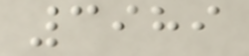3989
